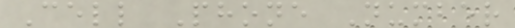Cell Phone Number
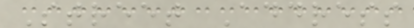Street Address
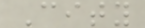City
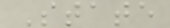State
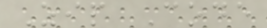Zip Code
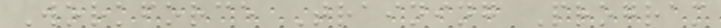Workforce Training Program
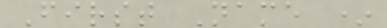First Name *
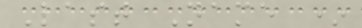Last Name *
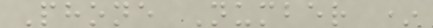Phone Number *
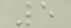5
